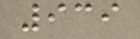939
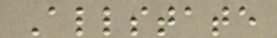Allstate
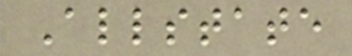Allstate
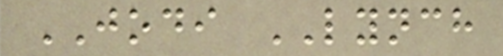JODI LYNCH
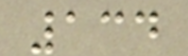134
